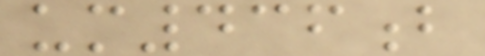um436b
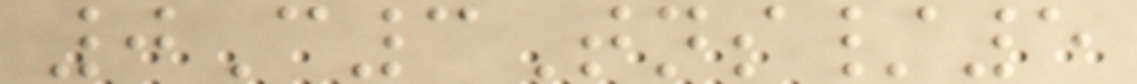0C3Tns/5
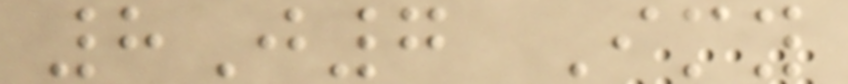8J7 Imy
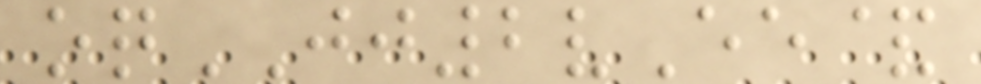oqJJ2vEe&
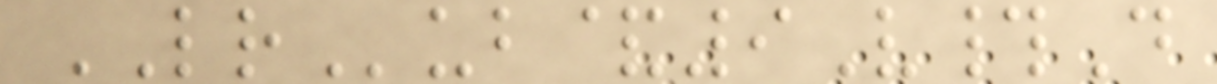LRub&9V#D
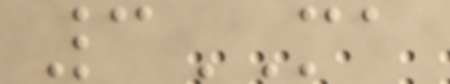3MA
